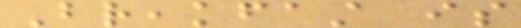Breakfast is
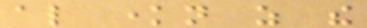also known as the
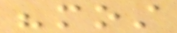"most
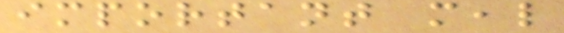important meal
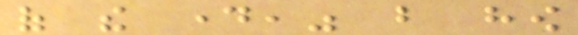of the day," but how
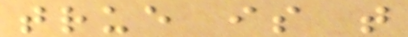true is that
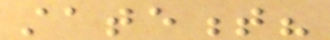statement?
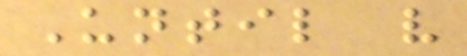Until very
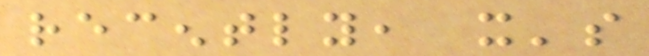recently, it's
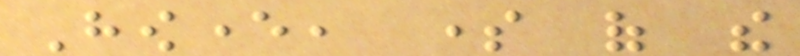However, some of the
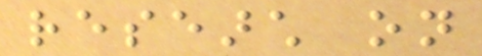research on
